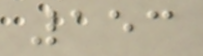153
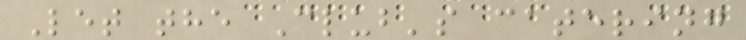Let the Club's catering
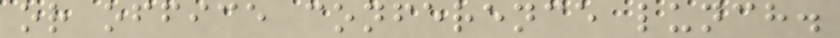or office conference lunch.
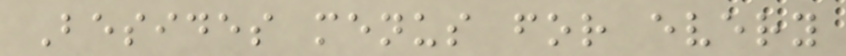Besides menus for every
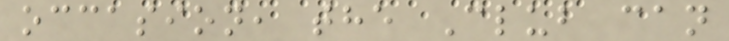occasion, the Club can
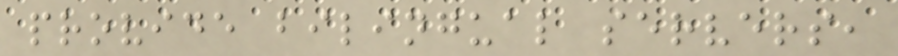provide bilingual servers,
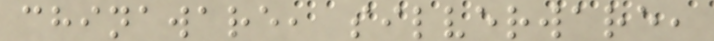chinaware, silverware,
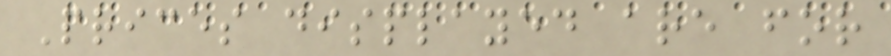Prices displayed are for
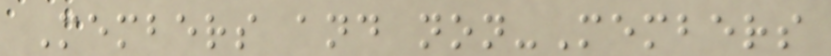Members and non-Members
